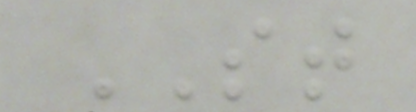ST
